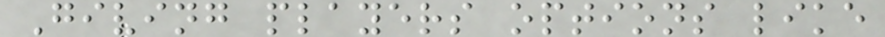Giving players options like
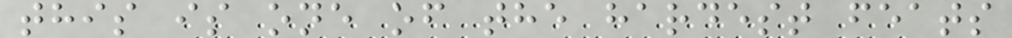this is one of the hardest feats
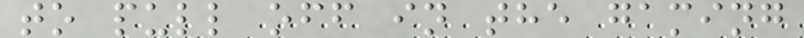to pull off in the gaming
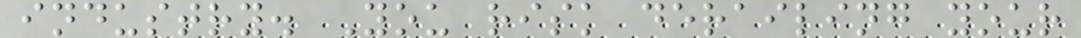industry. You risk derailing your
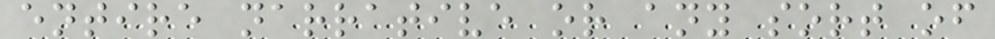entire narrative or any sort of
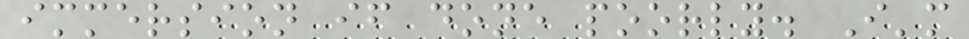immersion if done poorly. I'm
